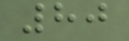80
